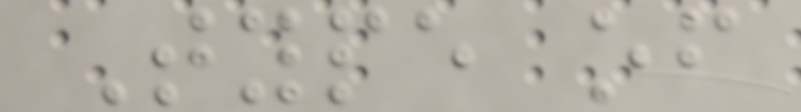Type of
